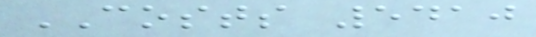COSTS 5410
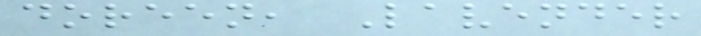doreen, Lavender
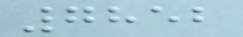7852
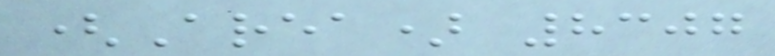(Area) 8307
